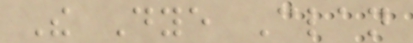The Dye Clan
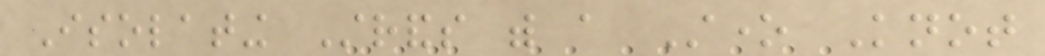Isolating Strands with a Stone Knot
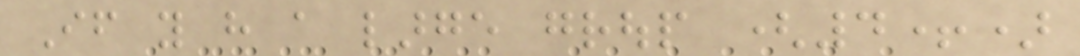If you have a large group (4+)
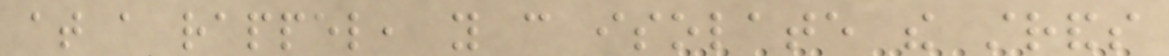at a rappel, you can isolate the strands
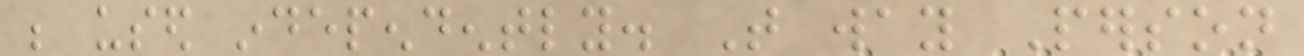be used independently. That way Person
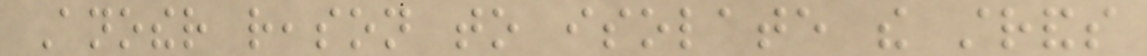Another reason to isolate the strands
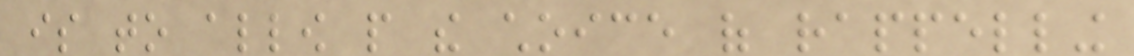is to allow people the choice of rappelling
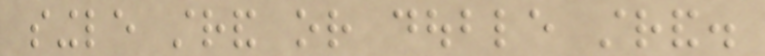single strand or double strand.
